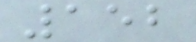152
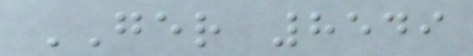GER 8549
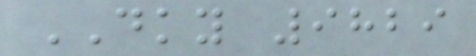DKY 9829
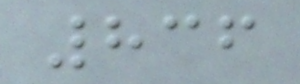836
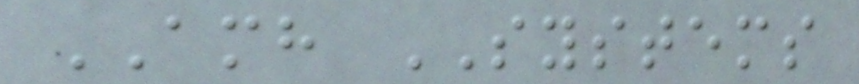AMH SYSTEMS
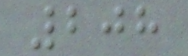208
